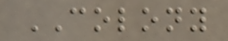COLONY
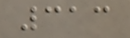313
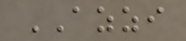AZZI
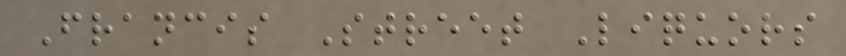Francis Street Liquors
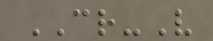CR-V
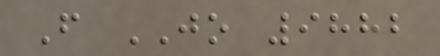F JO 9882
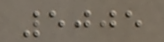5005
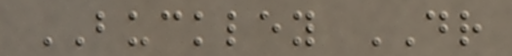BUCKLEY DR
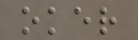oker
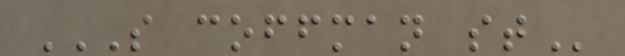S COFFMAN ST
